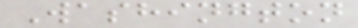Washington
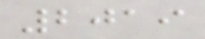2019
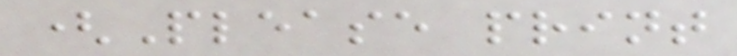(Please print
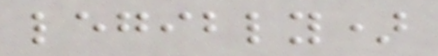legibly)
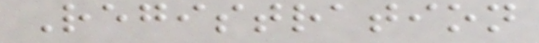Registration
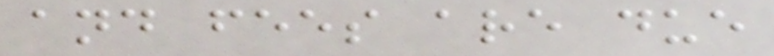and fees are due
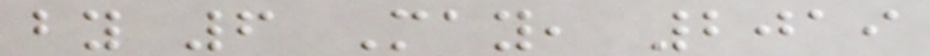by 6 May, 2019
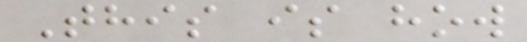This is how
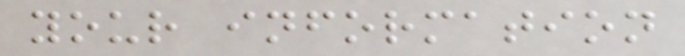your information
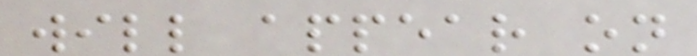will appear on
